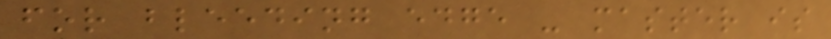for bleeding edge - master is
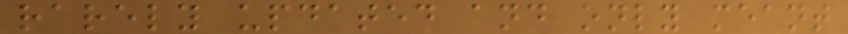rarely updated and only meant
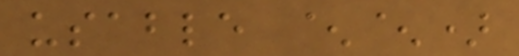usable ^^)
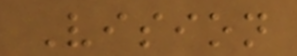Vision
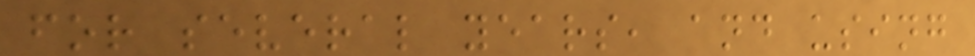for several years, and using
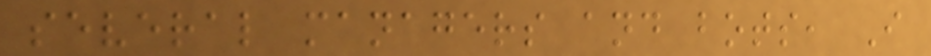several managers and bots, I
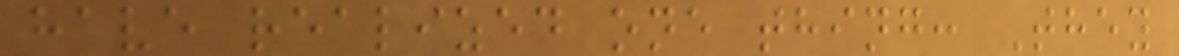have realized one thing: They
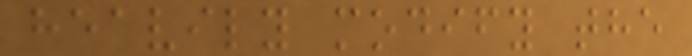heavily modify the
